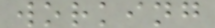working
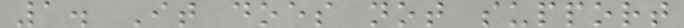1. It does not support
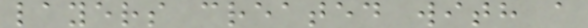layers created with a
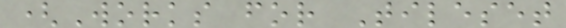(Works for Tileset
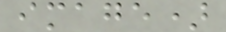image)
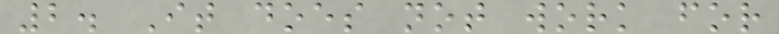2. It does not work for
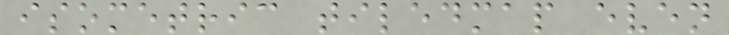isometric tiledmap even
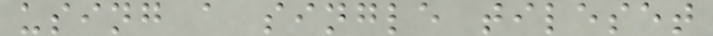using a single tileset
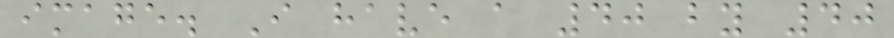image. I have a 40 by 40
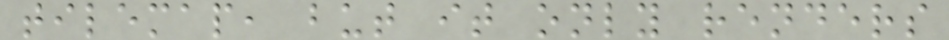tilemap, but it only renders
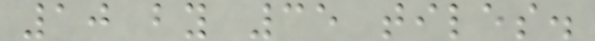10 by 35 tiles.
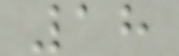18
